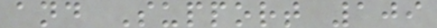and Support 109
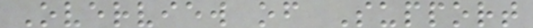Overview of Support
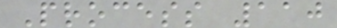Process 110
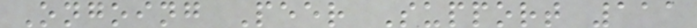Ongoing Peer Support 111
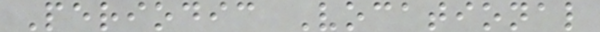Periodic Vocational
